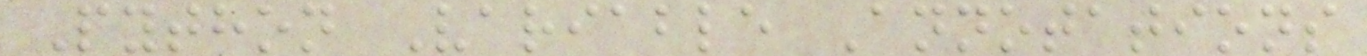Python Variable Annotations
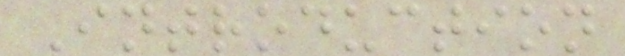Introduction
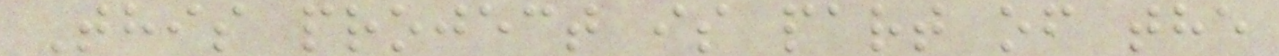This project is part of the
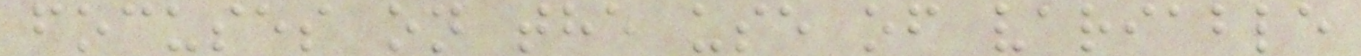focuses on the use of variable
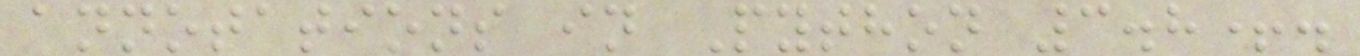annotations in Python 3.8+.
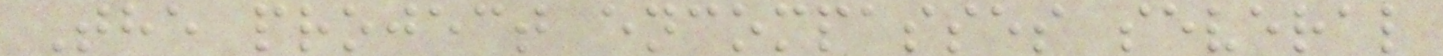The project encompasses several
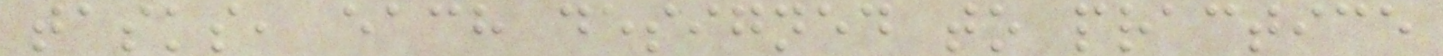tasks, each designed to practice
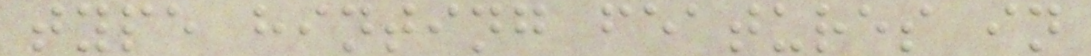type hinting features in
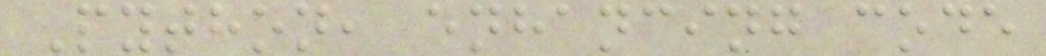Python, enhancing code
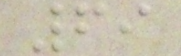69
